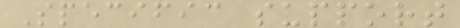Specific support
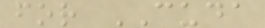for CUDA
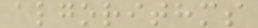algorithms
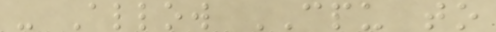- Allow CPU to
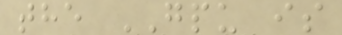the GPU is
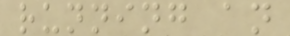running an
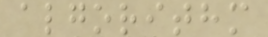algorithm
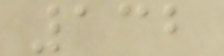132
